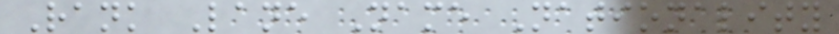Rank Lane Name Nationality
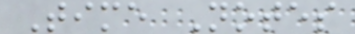Time Notes
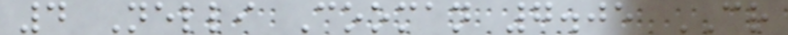4 Nelli Cooman 7.05 CR
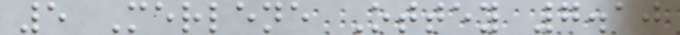5 Merlene Ottey 7.10
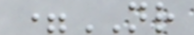=NR
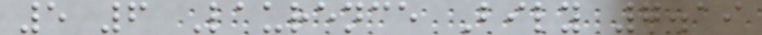5 6 Laurence Bily 7.19
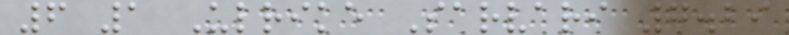6 1 Ulrike Sarvari 7.29
